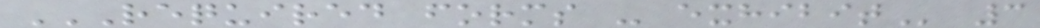REQUIRED FORMS - EXHIBIT 3
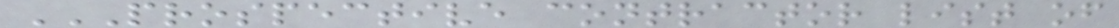PROSPECTIVE CONTRACTOR LIST OF
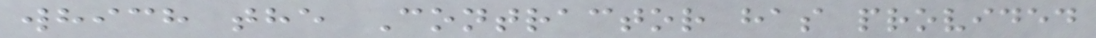which the Contractor has provided
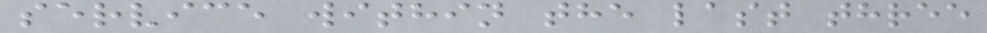service within the last three
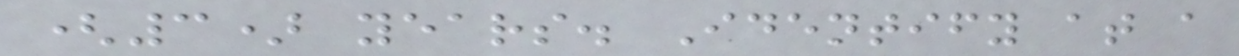(3) years. Identify at a
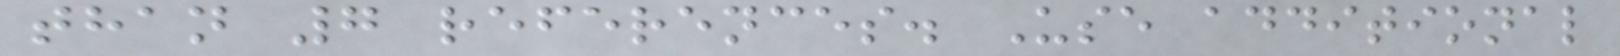than 7 references. Use additional
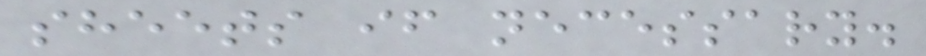sheets if necessary.
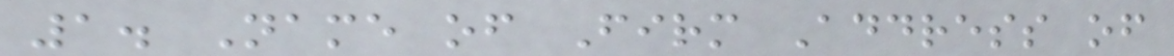1. Name of Firm Address of
